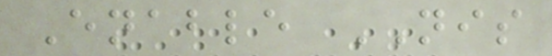Enable NIS
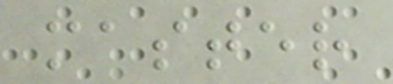master
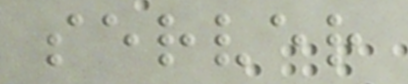server
